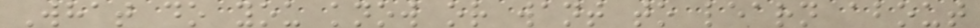What do you know or want to learn about
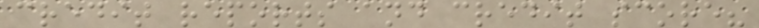credit reports and credit score?
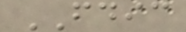FDIC
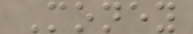Money
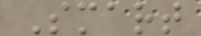Smart
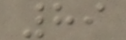89
